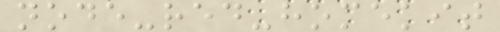node-red-homekit
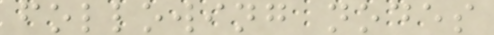following nodes
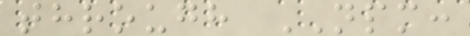through NPM:
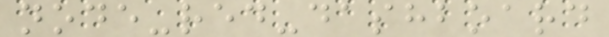node-red-dashboard
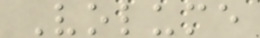Volume
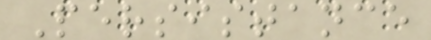Persistance
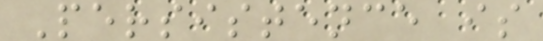Persistence is
